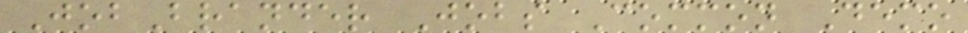JobBrander Jobs Common Demo
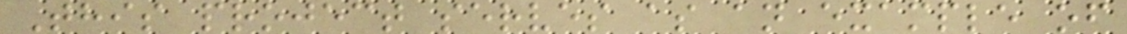This project serves as an example of
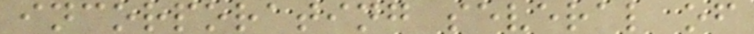incorporating several of
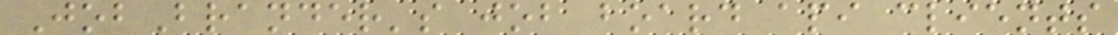JobBrander's job board api clients
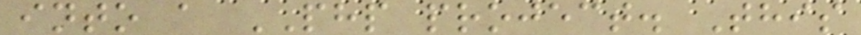into a PHP project. This
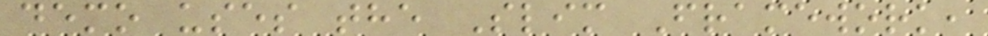demo uses the Slim Framework,
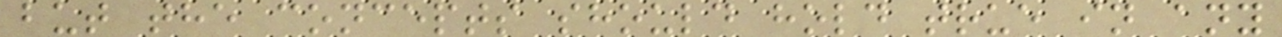but the concepts should hold true in any
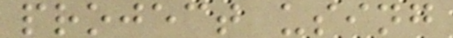project using
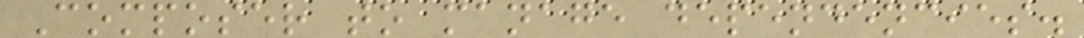Composer to manage dependencies.
